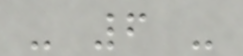- 6 -
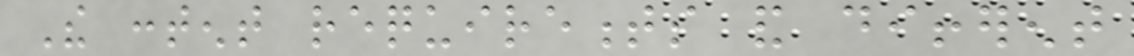The content requirements and different
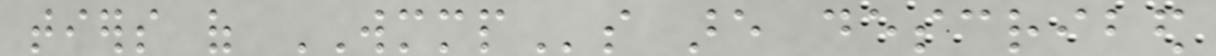tiers of WMMPs are described
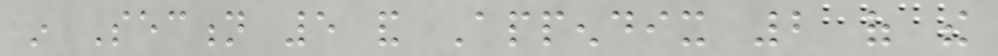in Section 5 and Appendix 2 of the
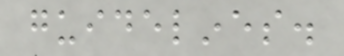guidelines.
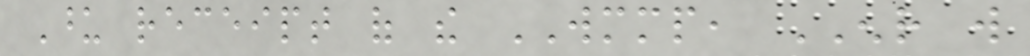Upon receipt of the WMMP, ENR will
